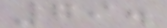79.
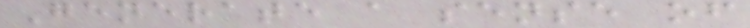Generate a sense of
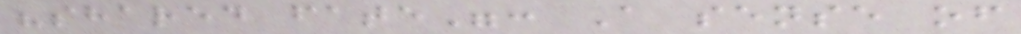"shared fate": A sense of
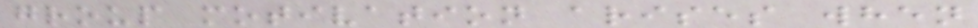group motivation arises when
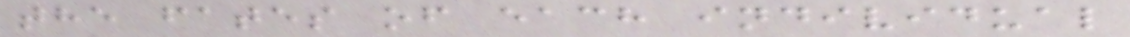the fates of each individual
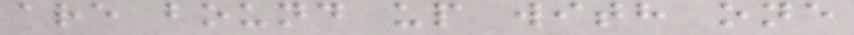are bound up with one
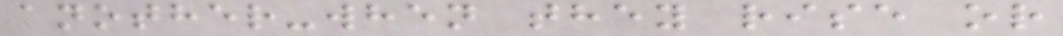another-when they rise or
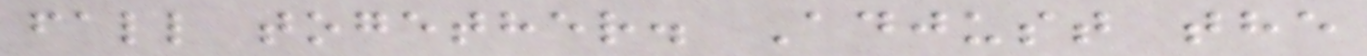fall together. Adjust the
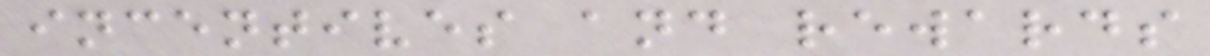incentives and rewards
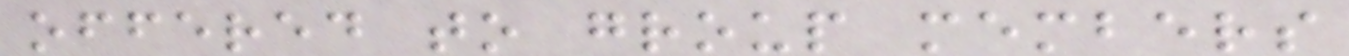offered to group members
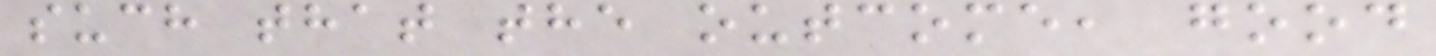such that the outcome, good
